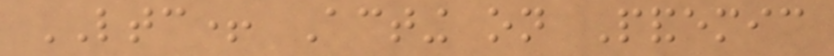LTC+ Acting on Pandemic
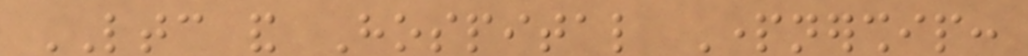LTC and Hospital Partnership:
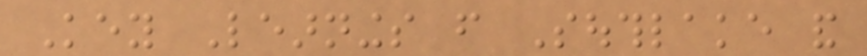Key Learnings from Southlake and
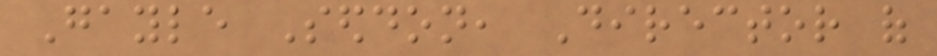Gayle Seddon, Director of
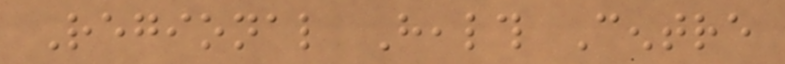Regional Health Centre
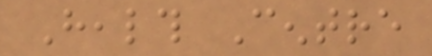Health Centre
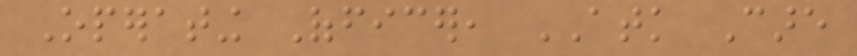Operating Officer, ATK Care
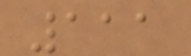111
